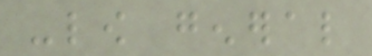-low general
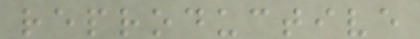reproductive
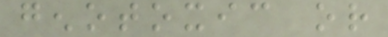genotoxic or
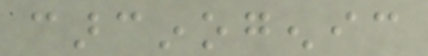carcinogenic
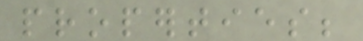properties;
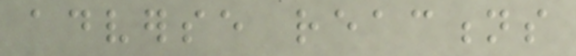adverse reactions
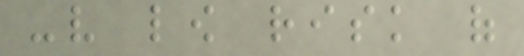-very low risk of
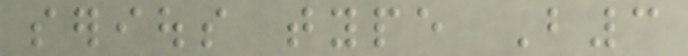serious type B3
